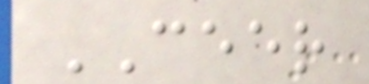CEER
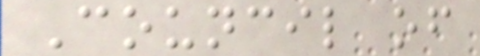Council of
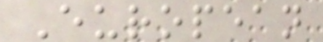European
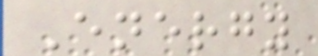Energy
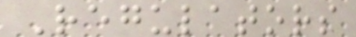Regulators
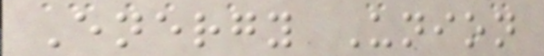Energy Union
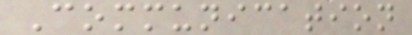Communication
